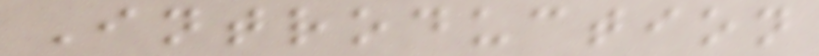Introduction
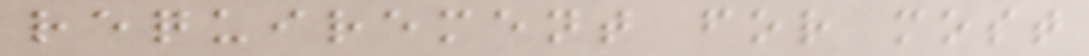requirement for most
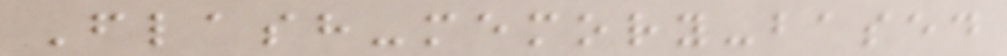Flash-memory-based
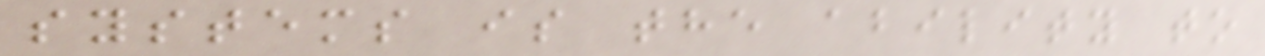systems is the ability to
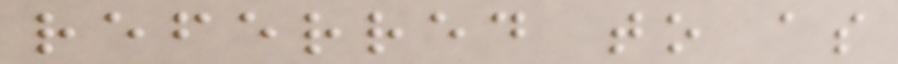referred to as
